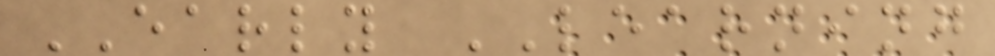EARLY LEARNING
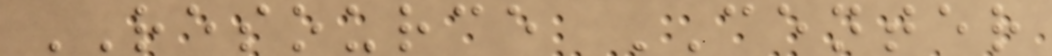RESOURCE CENTER
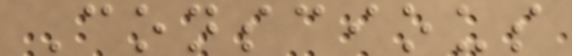Conscious
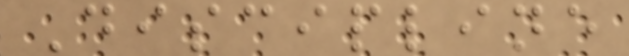Discipline
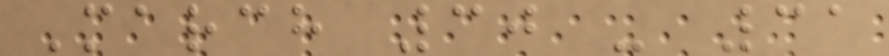March 30 - 31
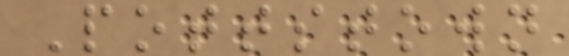Pottstown
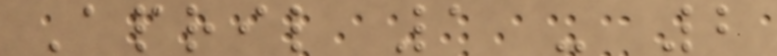April 1 - 2
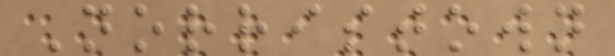Norristown
